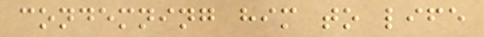condemning him to life
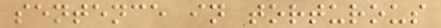sentence in torturous
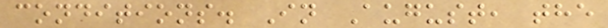conditions. In August, the
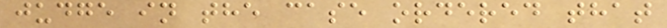judge in the case ordered that
